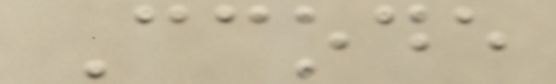Ccode
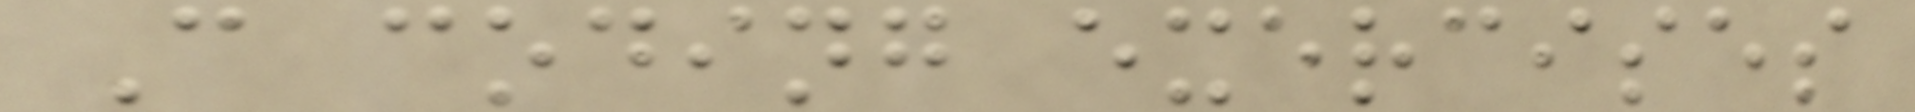C coding exercises
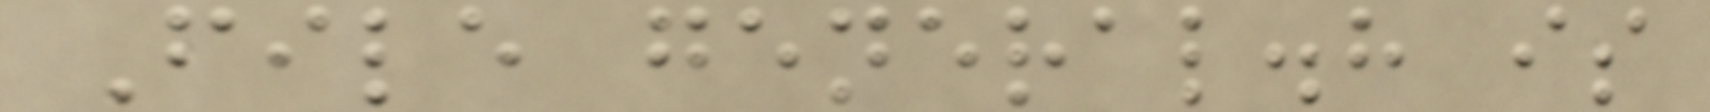File general.h is
